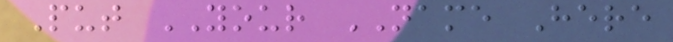Put YOUR NAME Here
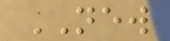NEW
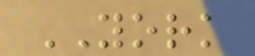YORK
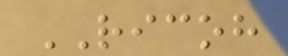RICOH
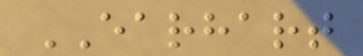EARHART
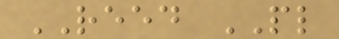REED PL
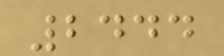2444
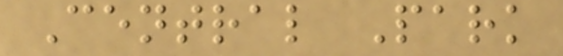Central Park
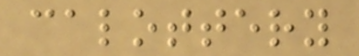calottery
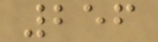256
